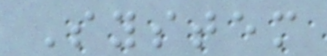System
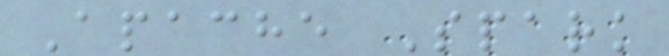Apache Spark
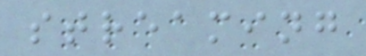streaming
